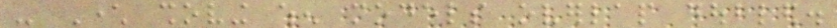- Character shoving when models overlap doubled.
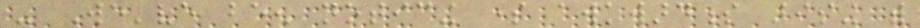- We've been noticing some awkwardness arising with
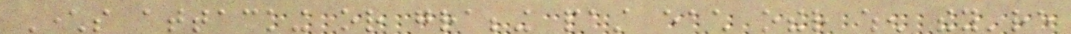Characters attacking or grabbing past each other when they're
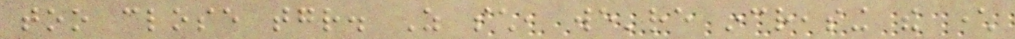too close together. As such, we're increasing the character
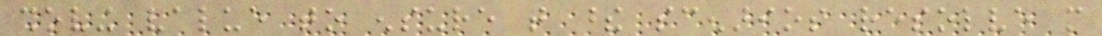shoving value to ensure that these scenarios resolve more
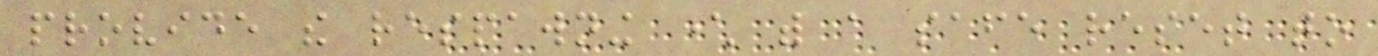provide the respawning character with a safe reset to
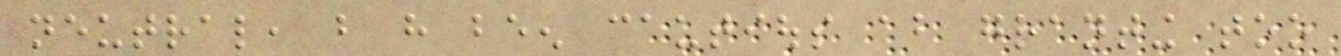neutral, but have been cautious about granting too
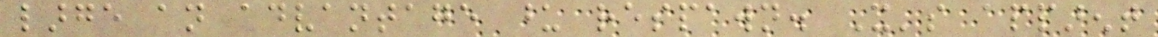large an advantage upon respawn. It's apparent
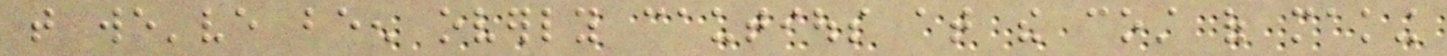that we've been overly cautious at the cost of making
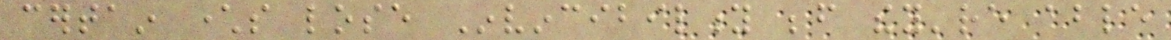certain characters lose Invincibility before they're able
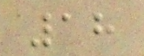18
